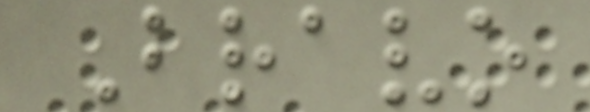Bravo
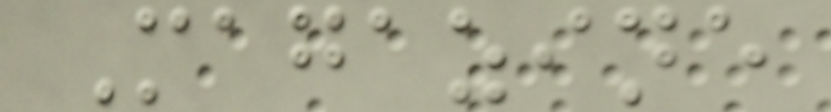Magazine
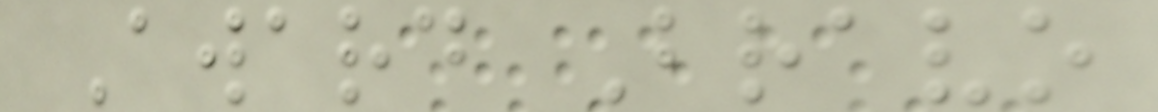Award Bravo
